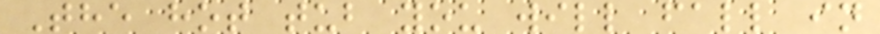The hot tub you will fall in
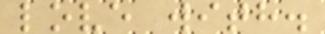love with.
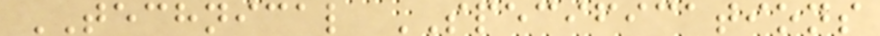TECHNICAL SPECIFICATIONS
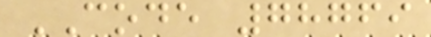CODE 78769
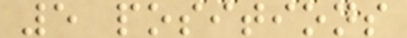5 positions
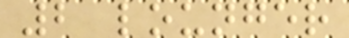2 lounger
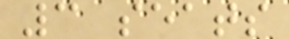3 seats
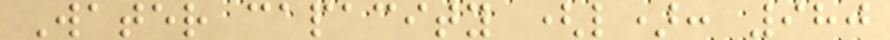Water capacity (l): 980
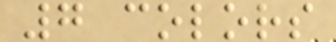7 colors
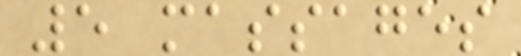5 massages
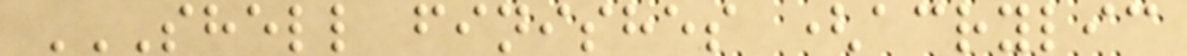SHELL FINISHES (ACRYLIC
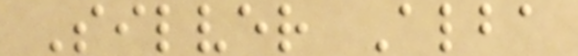Silver Alba
